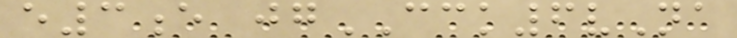e3e jgCCK6vNa
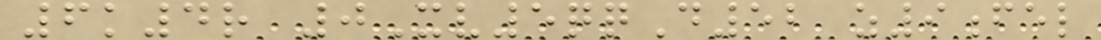6k4r 0Xv5qqD52 z9fel
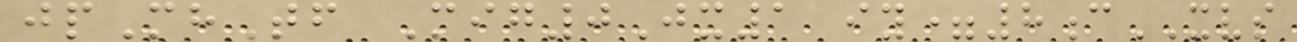jpMhTf Mig0Jx1 iy=8cXVS
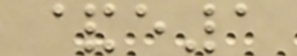&e1
